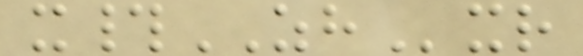x#ZHxr
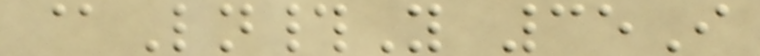@Ln#Y 35I
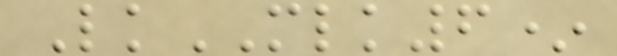LkMLK6*
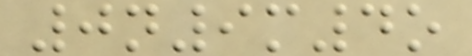0n9m4o
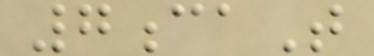7caT
